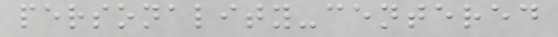personality-centered
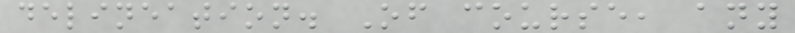delineation. Of course, any
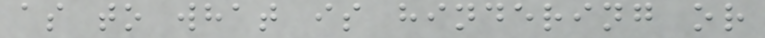as to what is hindering or
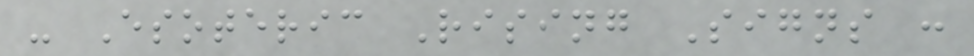- Esoteric Rising Signs :
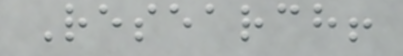Research!
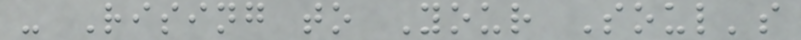- Rising to Your Soul's
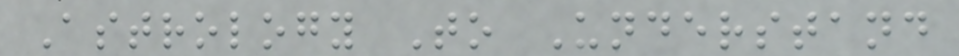Astrology To Understand
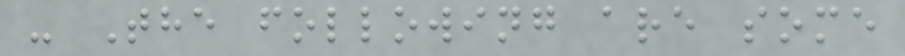- The following are some
